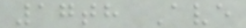17th Ave
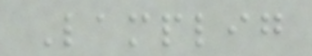Lamplig
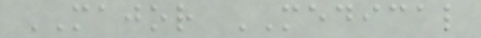MAJOR MEDICAL
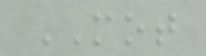MOT
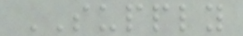SUPPLY
